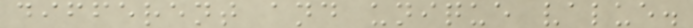different and unique value.
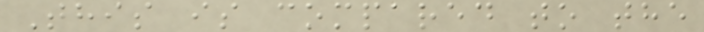This is compared to the
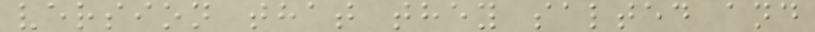version that they salted and
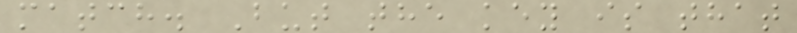match. But the key is that
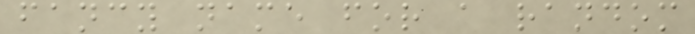fancy name for a random
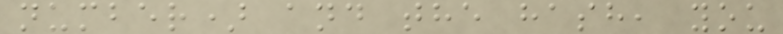number) and the hash, you
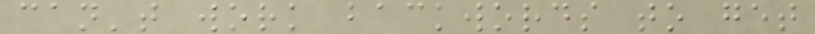can't work backwords to get
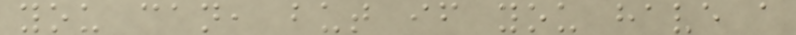you can, but if you have a
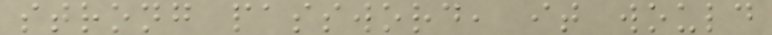strong password, it would
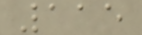115
